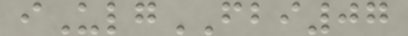iUlgFBI07
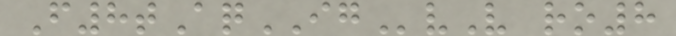F8tAqIGvV ro8
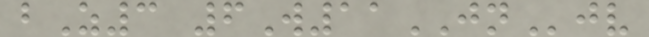bZ3 6W11JNjv
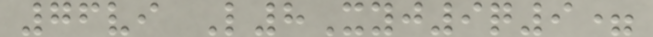76vi L8Xyj9q9=
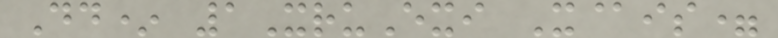Dd* 1XruExi X@is=
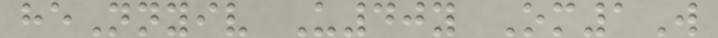heNnyiv U40y Om1W
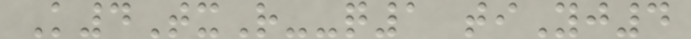K4TxR--q1 tiYj4
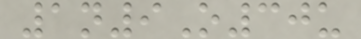1n9O30u
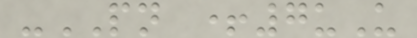-PN +7uU
